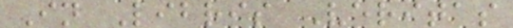In Libris Veritas
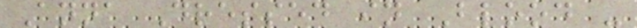Anna Dressed in Blood -
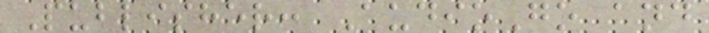Publisher: AudioGo and
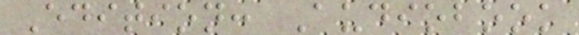Edition: Audiobook
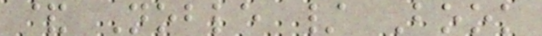& Noble / Book
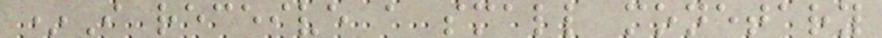*I receive a small monetary
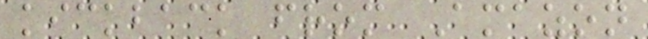kickback from Amazon
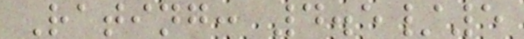Rating: 4.5/5
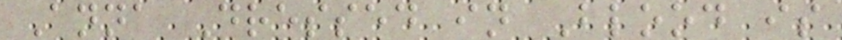Anna Dressed in Blood is
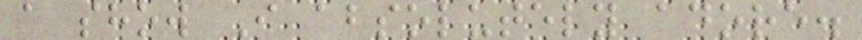a show I absolutely adore.
